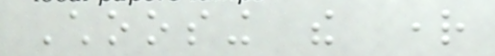Choosing the right
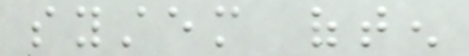system often
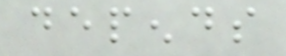depends
